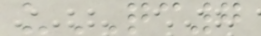uQC7
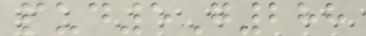pud5G288
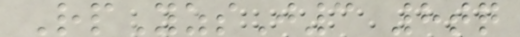RpYzsJ3 8tq
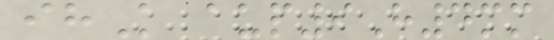ihK aup9H4mm
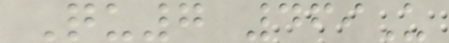Qu7 469U
